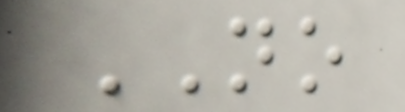NO
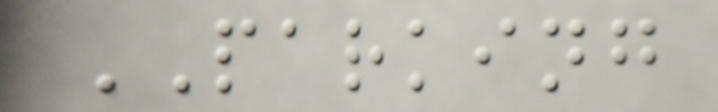PARKING
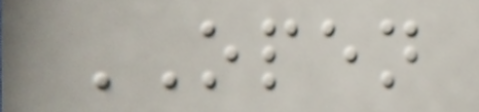OPEN
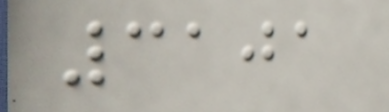3101
